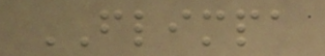FLIMPA
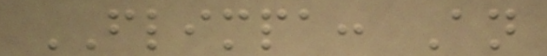FLIMPA: An
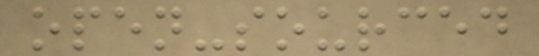open-sourced
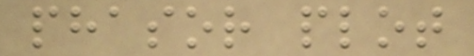phasor plot
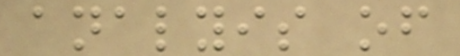analyis of
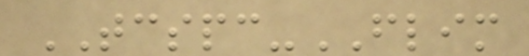TCSPC-FLIM
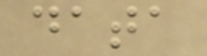data
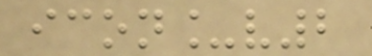icon_v2
